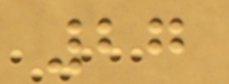27
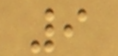9
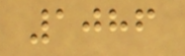1086
